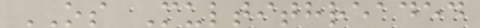OS Multithreaded
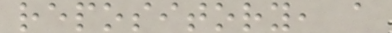repository, a
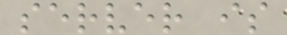server is
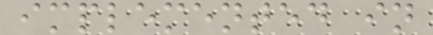implemented in
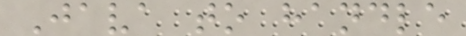Java to handle
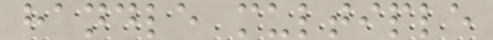handle multiple
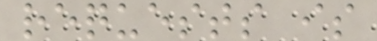requests is
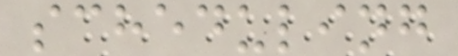scheduling
